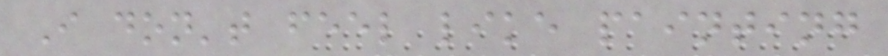I don't feel like painting
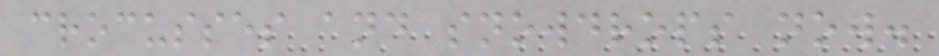crocusses and snowdrops now.
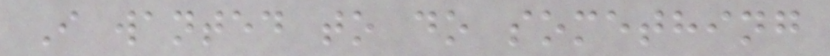I wanted to do something
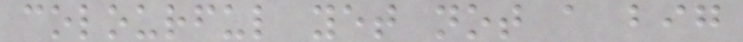colourful yet not a big
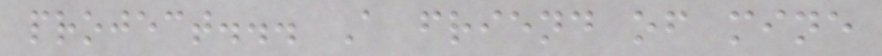project... A friend of mine
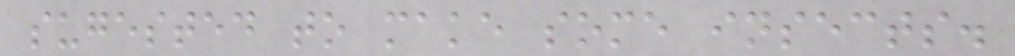sugested to make some insects.
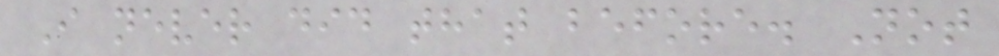I never did that before. Not
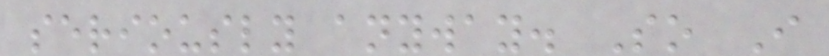seriously anyway. So I
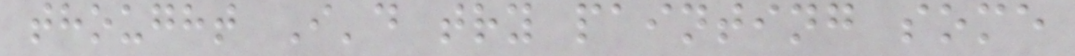thought I'd try painting some
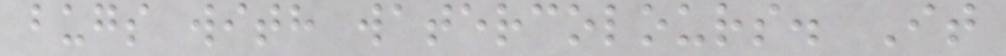bugs with watercolours. It
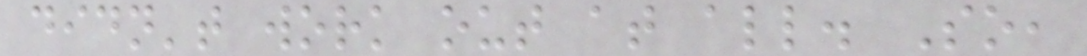didn't work out at all. So,
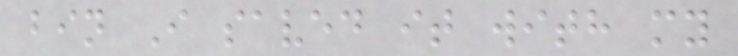bin I saved it with my
